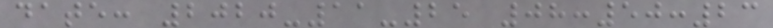date: 2020-11-25 08:50:23
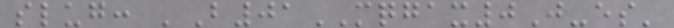slug: 'B01MQGAX0J-es'
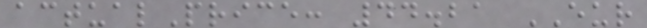actualPrice: 44.21 EUR
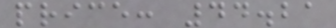price: 44.21
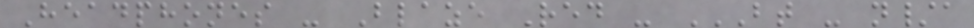Headphones - Blaze Red - BT - N/A
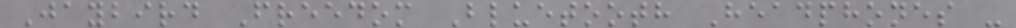Jaybird Freedom Bluetooth Headphones -
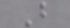B
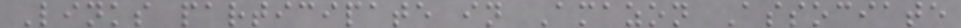Links participate in Amazon Associate
